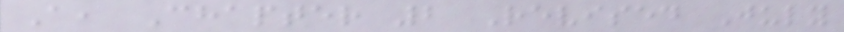A, Chapter 2 Revised July
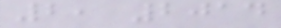2, 2014
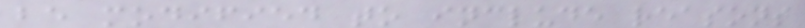be modified to include reasons
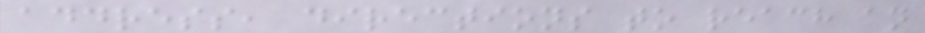address, directions to reach an
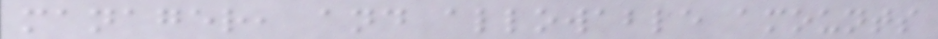manager, and allowable amounts
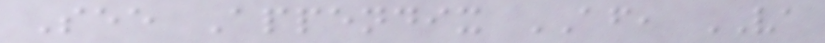See Appendix AF, VA
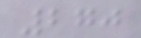270
